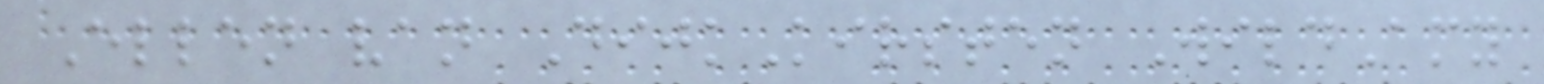Ellen van DijkKirsten WildAmy
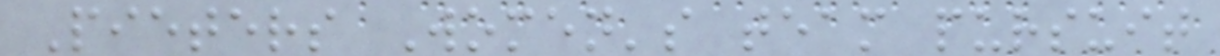Pieters Women's team pursuit
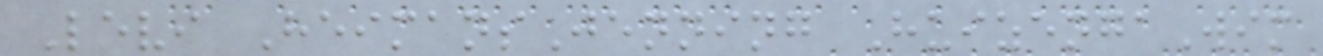Levi HeimansJenning HuizengaWim
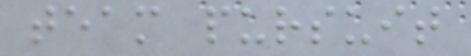team pursuit
